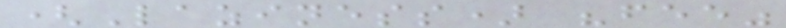(Laziness) "fee"
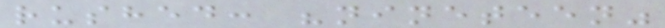rushed: "nineteen"
